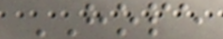HOPE
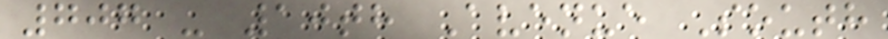707 - 10th Avenue South
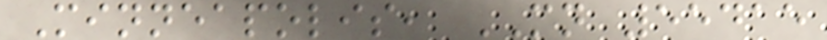Minneapolis, MN 55415
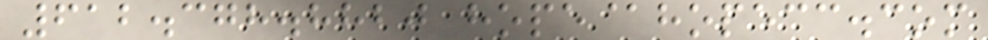612.378.8820 hope@hopecc.com
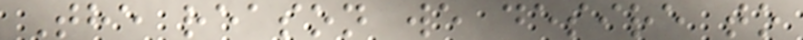The reason we desire to
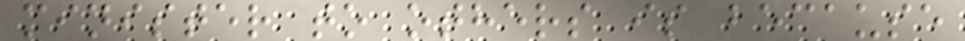minister to others is because
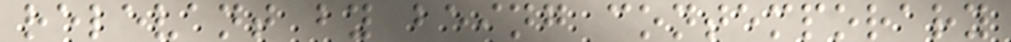relevant by being contemporary
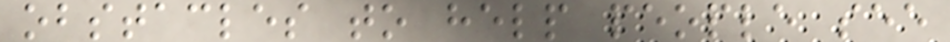obstacles to help people see
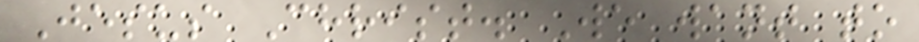Jesus Christ. We want to
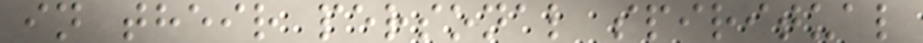in their personal spiritual
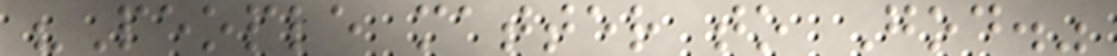"People matter to God."
